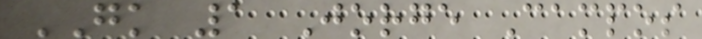GK 1 Jorge Campos
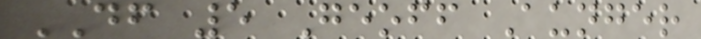DF 5 Geoff Aunger
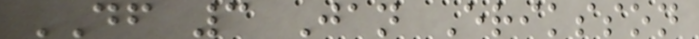DF 3 Jan Eriksson
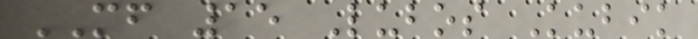MF 15 Lubos Kubik
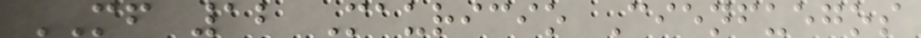MF 12 Mauricio Cienfuegos
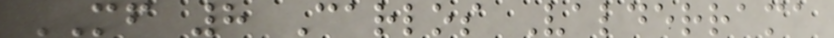MF 8 Carlos Valderrama
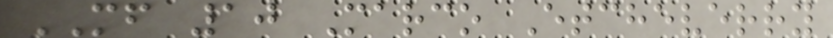MF 10 Marco Etcheverry
